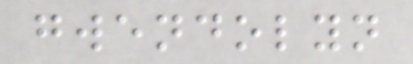gwendolyn
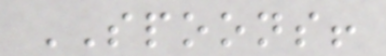SPOONS!
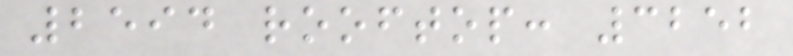2594 rooftop: 3252
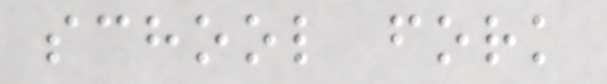school fork
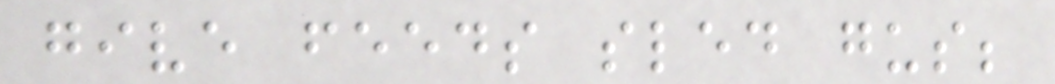give feeds sled gus;
